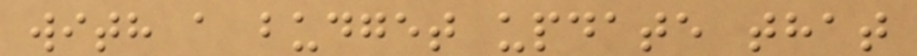with a budget update that
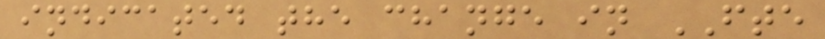indicated the change in FTE
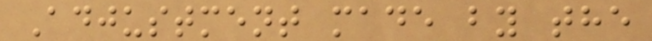Adjustment made by the
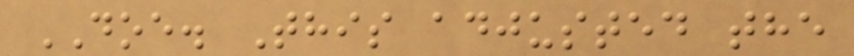DOE. This adjusted the
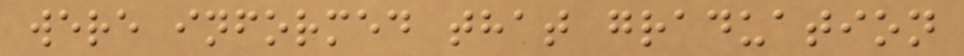were informed that graduation
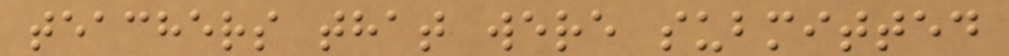teachers that were submitted
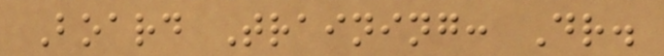Board Training: Dr.
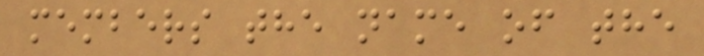members the name of the
